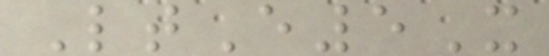LtE5X
